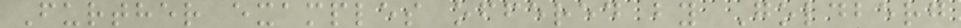Further examples offered by Goldberg
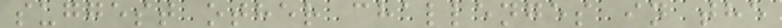suggest other challenges in the
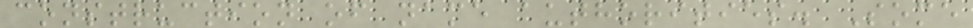construction of name authorities. Some
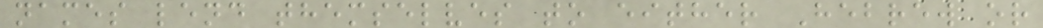names lend themselves to either Hebrew or
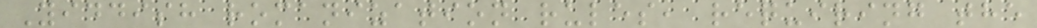Yiddish romanization rules, requiring the
